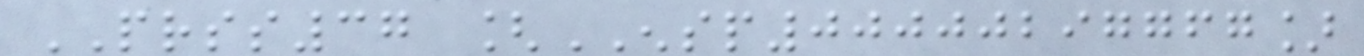PRSS37 [ENSP00000297767]
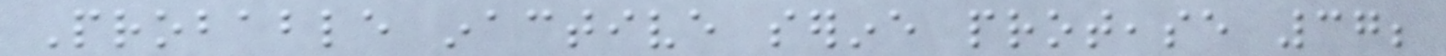Probable inactive serine protease 37;
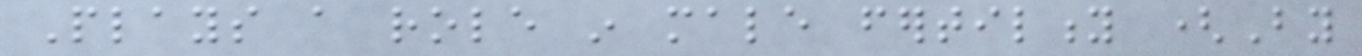Plays a role in male fertility (By
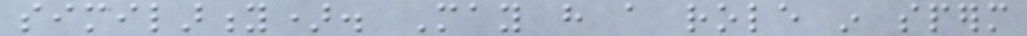similarity). May have a role in sperm
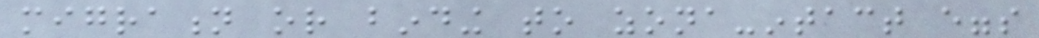migration or binding to zona-intact eggs
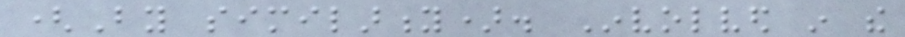(By similarity). Involved in the
